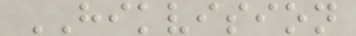HIKVISION
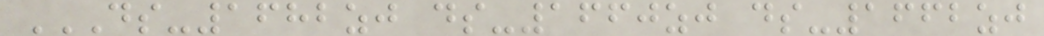DS-1682ZJ DS-1660ZJ DS-1662ZJ
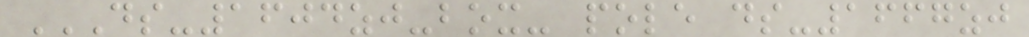DS-1604ZJ-BOX- POLE DS-1667ZJ
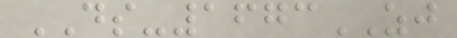DS-1673ZJ
